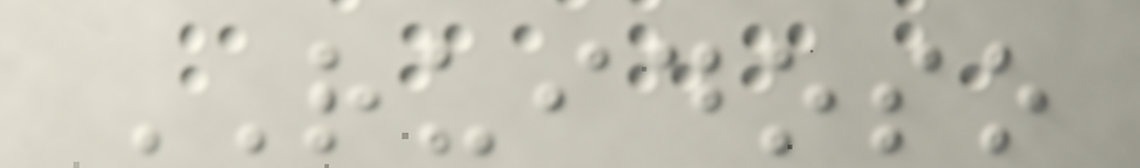RUIDOSO
